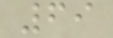69
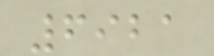6921
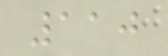110
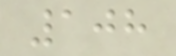108
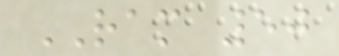RAM 50
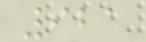921
